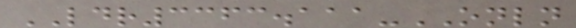LDR3363.111-ONLN
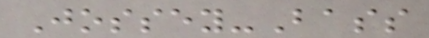Jossey-Bass
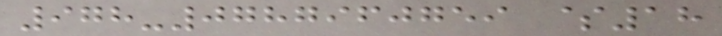978-0787960759 $18
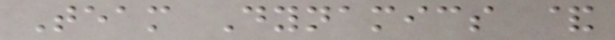Team Dynamics &
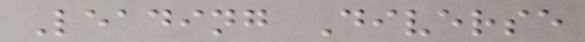Leading Diverse
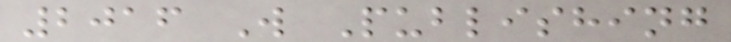2016 W Publishing
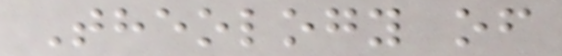Theology of
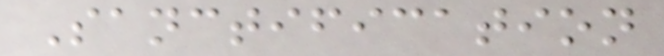Sanctification
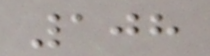108
